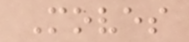Moves
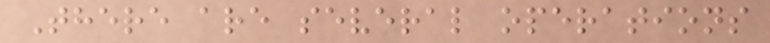There are several operations
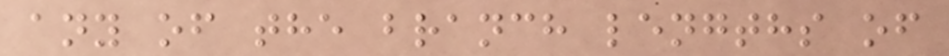any of the branch lengths of
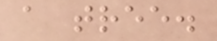a tree.
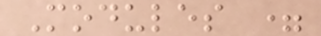Modules =
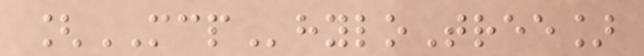[MCPhyloTree]
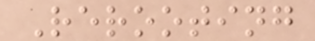Rerooting
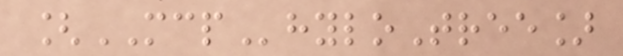[MCPhyloTree]
